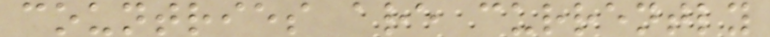countries are currently
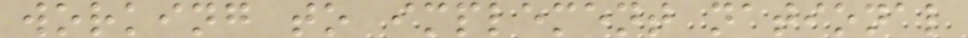working to implement national
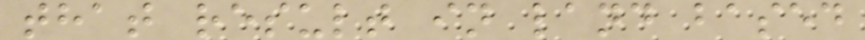that result in land based
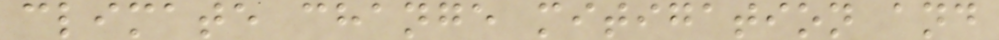climate change mitigation and
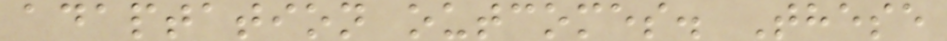adaptation outcomes. These
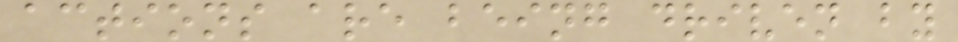actions are being driven by
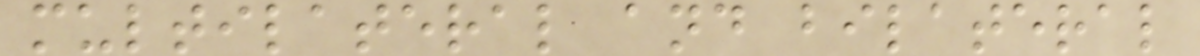multilateral and bilateral
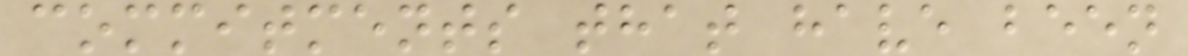commitments that have been
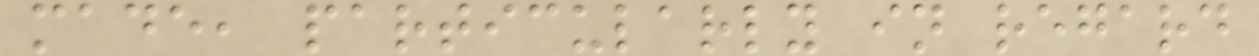made, particularly in regard
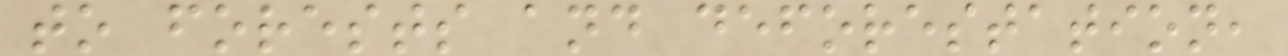to forests and deforestation,
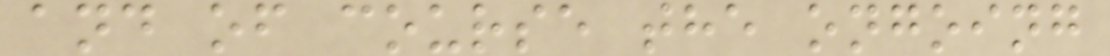and of course the ongoing
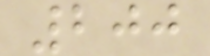200
